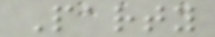Party
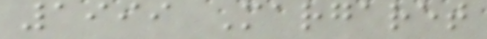1999 Margaret
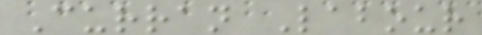Curran Labour
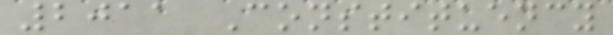2011 Constituency
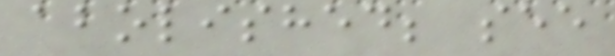abolished; see
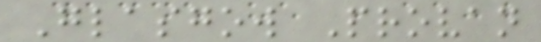Glasgow Provan
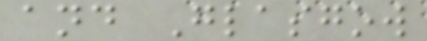and Glasgow
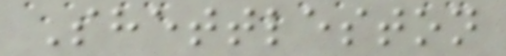Shettleston
